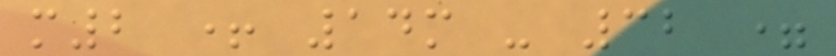m2 + 14m - 32 =
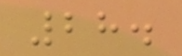28.
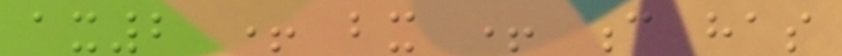ax2 + bx + c has
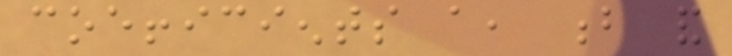coefficients a, b and
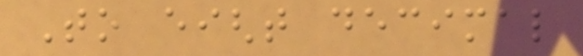To eight decimal
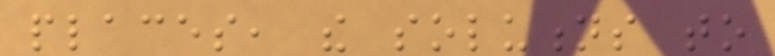places, the solutions to
